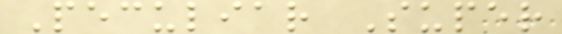Peculiar Super
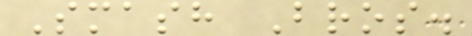Smash Bros.
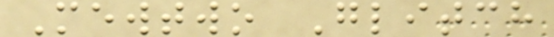Mewtwo Glitch
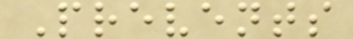Prevents
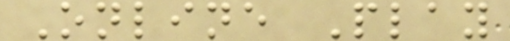Online Play
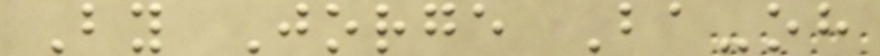By Jorge Ba-oh
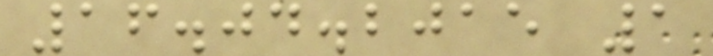16.04.2015 1
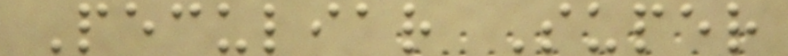Peculiar Super
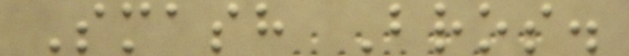Smash Bros.
